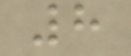8
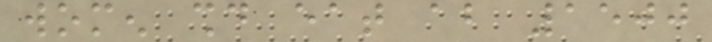women should eat about 1500
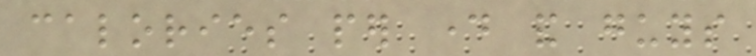calories per day and guys
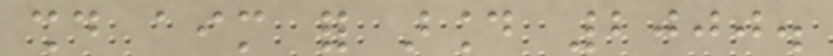should aim for around 2000.
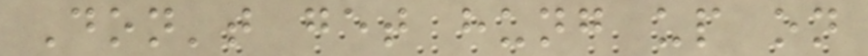Don't get hung up on
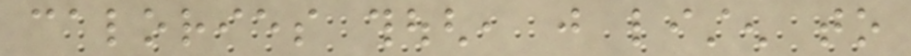calories though, just listen to
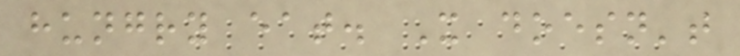hungry eat. It doesn't
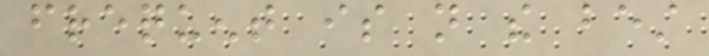frequent is not the best
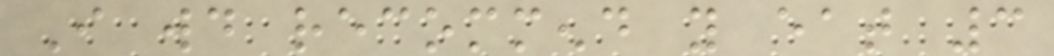I would recommend you eat 3
